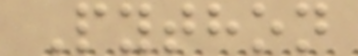Python
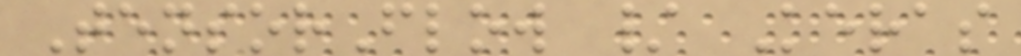TensorFlow / Keras
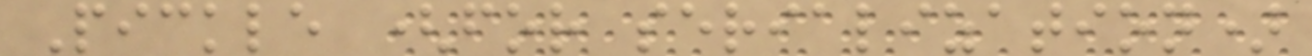Pickle (for serialization)
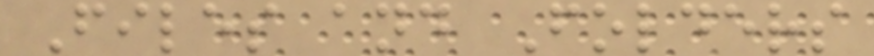Files and Folders
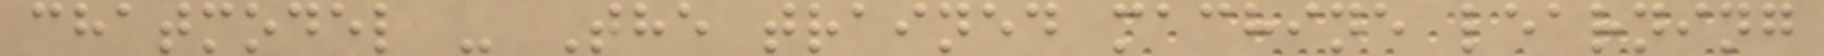chatmodel - The trained machine learning
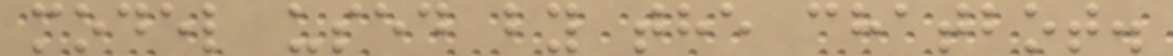model used by the chatbot.
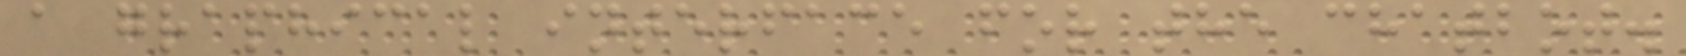a graphical interface for the chatbot.
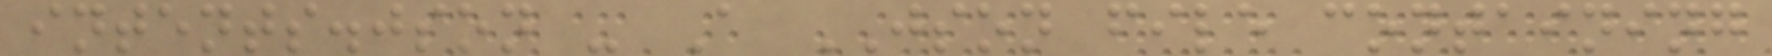intents.json - A JSON file containing
